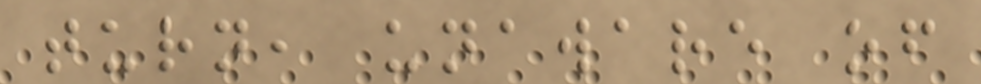turn, unaware of
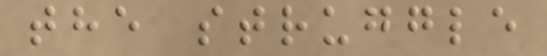the struggle
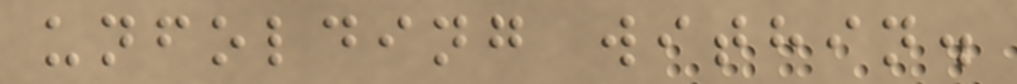unfolding within.
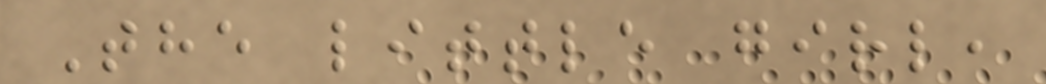The little girl,
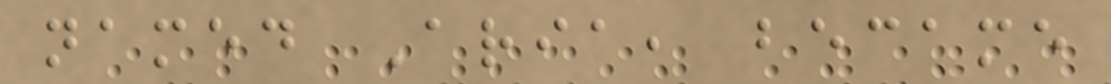named Aria, became
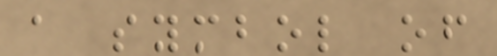a symbol of
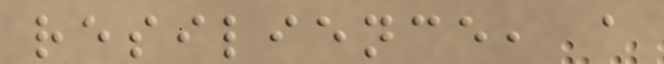resilience, a
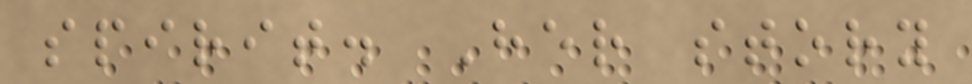spirit. Her story
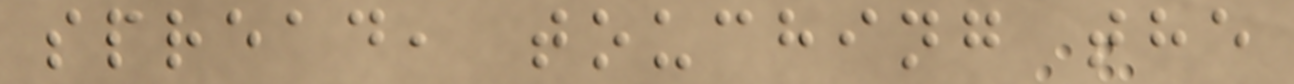spread, touching the
